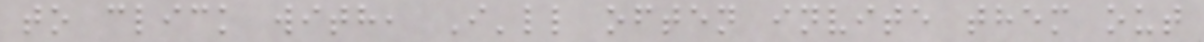to click with, I'll often invite them out
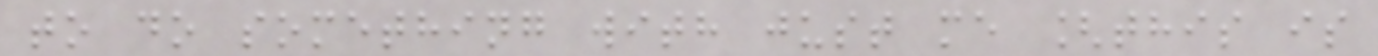to do something with just me [this is
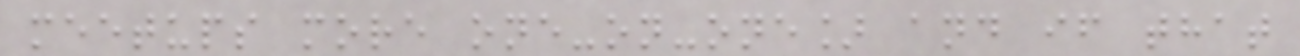meetups more one-on-one] and if that
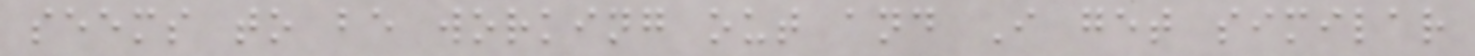seems to be working out and I get similar
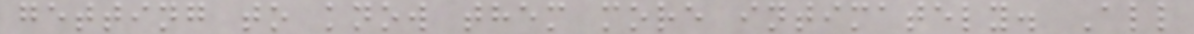getting to know them more intimately. All
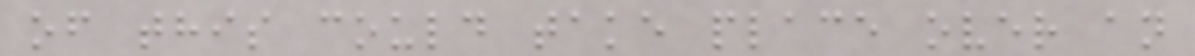of this could take place over an
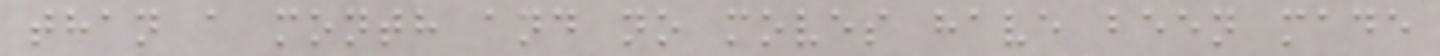than a month and no moves have been made
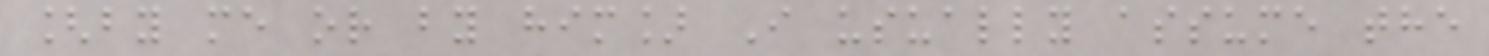[by me or by him] I usually assume the
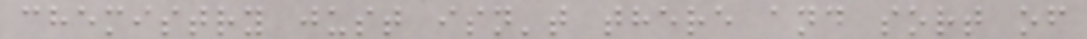chemistry just isn't there and sort of
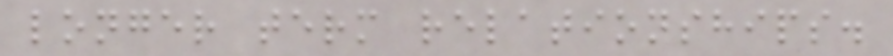longer term relationships.
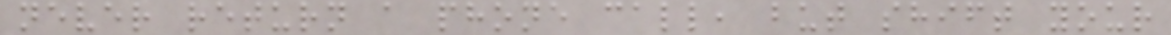never return a phone call, but shift your
